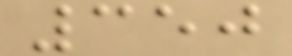350
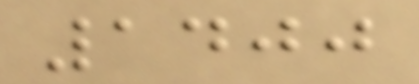1400
